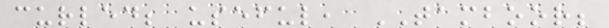curled; useful, TAMBOOR;
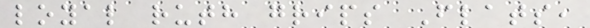loyal ruth grips Flats,
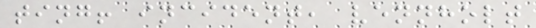ting! incident, vennholt
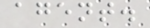agent.
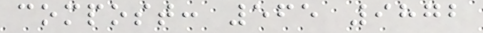compost: 565 9872
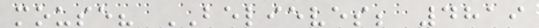mouse? BELIEVES; 4819
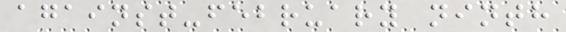against-february ninth
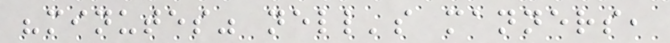"minutes" nell's manners,
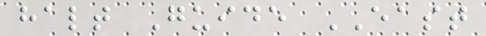halt Guide EAST
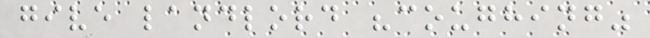give landlord "coughing"
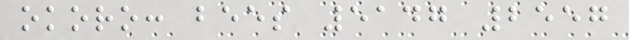okoro: bees 5147 2557
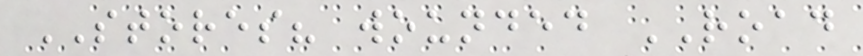STORES? wounded ROAD
